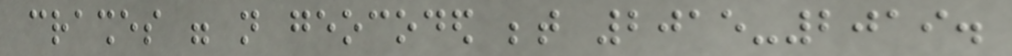crashes were not geocoded between 2015-2019.
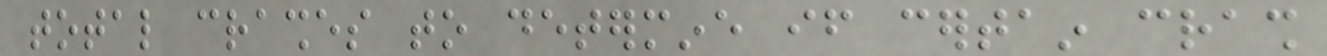total crashes to determine if certain crash
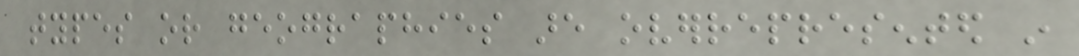types or geographies are overrepresented in
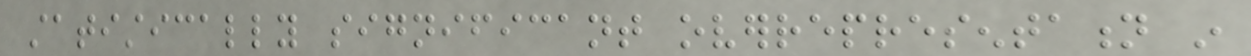statistically significant overrepresentation in
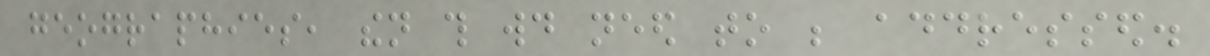geographies, then this would need to be addressed.
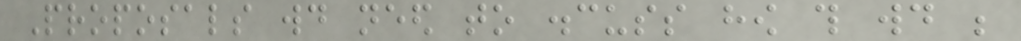Proposals would need to discuss how this would be
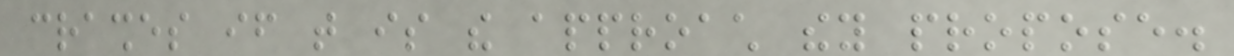crashes if that is the approach they propose.
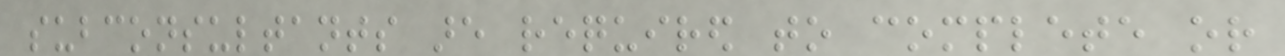subconsultants are required to complete or
